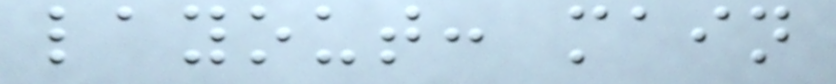layout: main
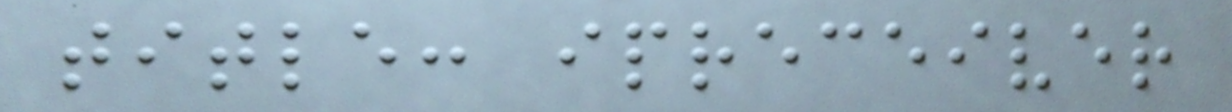title: ipreceiver
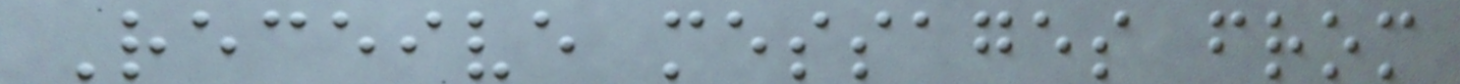Receive messages from
